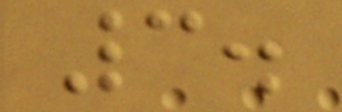3.
